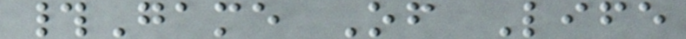#Game Of Life
